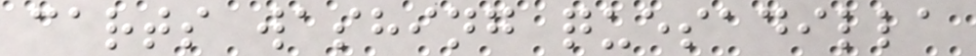carts washing quesadilla
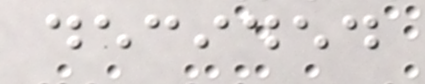decided
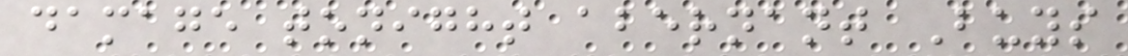damage tonight abernant Buys
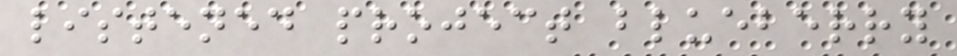listened project blueberry
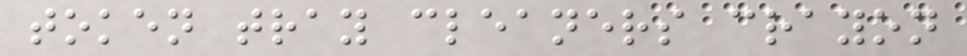token tray cleaners crayon
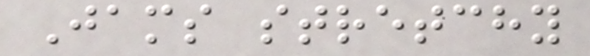Jams stretchy
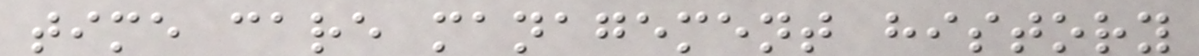time care management history
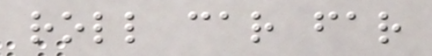roll car far
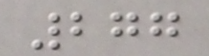277
